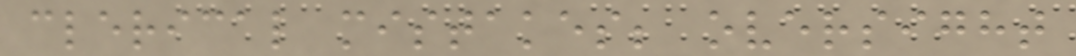clerical mistakes; oversight
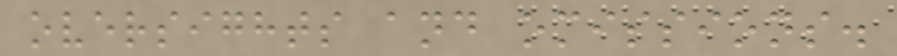oversights and omissions.
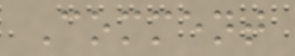Comment
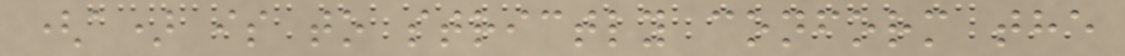(a) is to strictly conform the
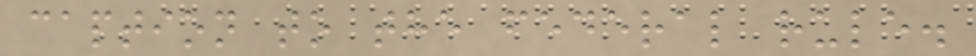caption to the federal rule.
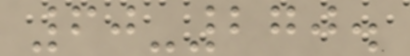60-270.
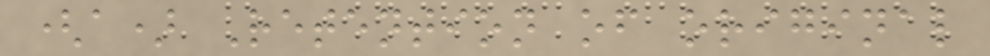(a) Retention of original
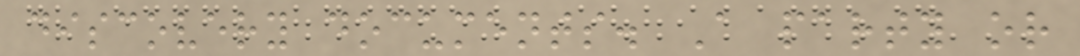discovery documents. A party or
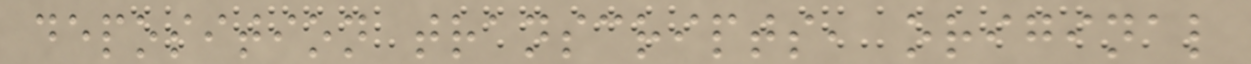deposition transcripts, original
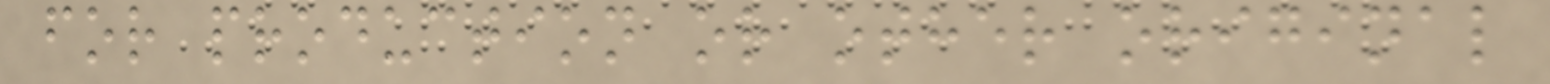for production or other original
